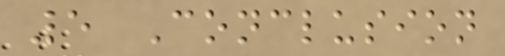5 Conclusion
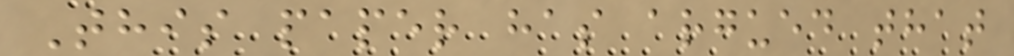This paper has argued that
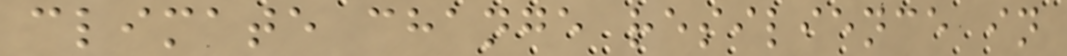climate change resilience in
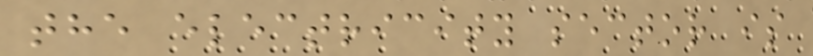the electricity sector is
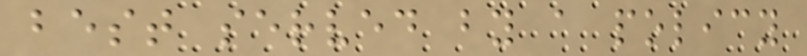best served by a policy
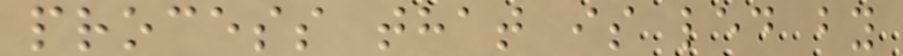process that is led by
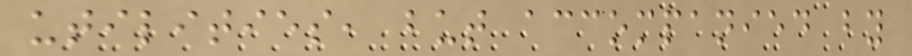utilities, but accompanied by
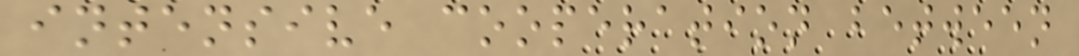intensive cooperation between
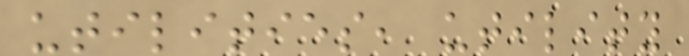utilities, utility
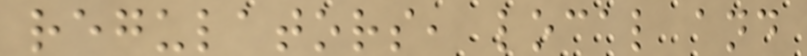regulators, local and
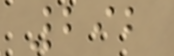292
